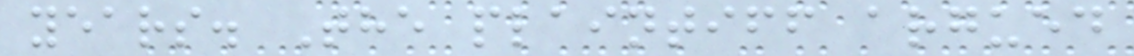years. The plaintiff argued
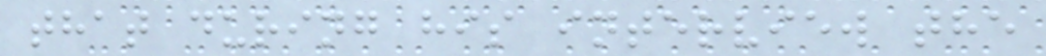that during his interview the
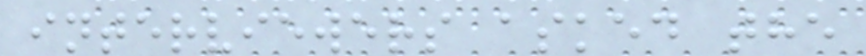interviewers asked the
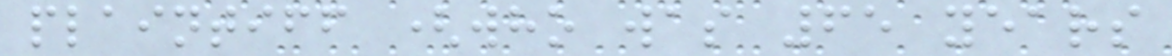plaintiff (who was 65 years
